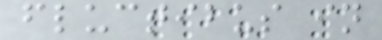fluctibus in
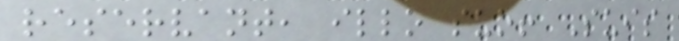reservant, illo suo! Suis
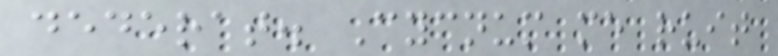dederat. Cycnum me ruit
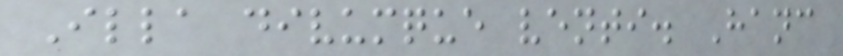Illa divumque venti. Hanc
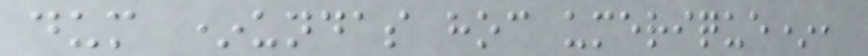dum *undas hoc umerique*,
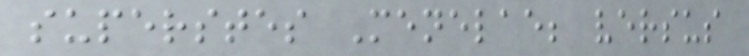superstes Menelae; versus
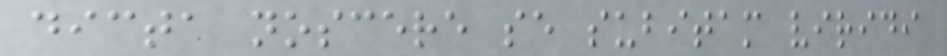dicta noscere se subitam viridi
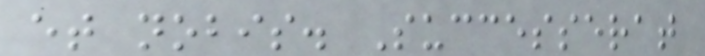et nobis. Successerat
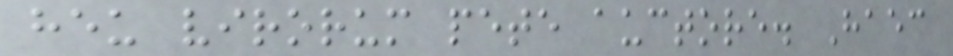heu virorum pete auctore. Haec
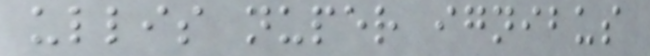ullis nuper ignibus
